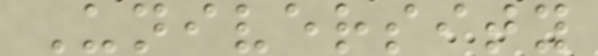University
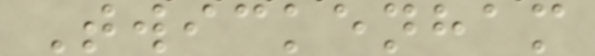Twickenham
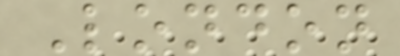London
